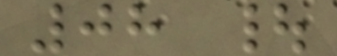08 |
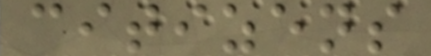citizens
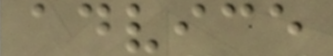advice
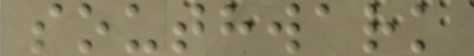southwark
